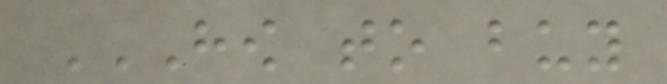HOW TO BUY
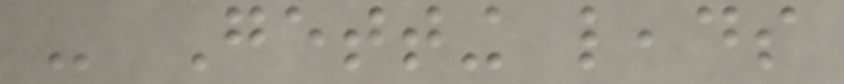- Getting leads
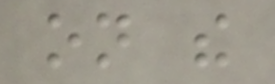on the
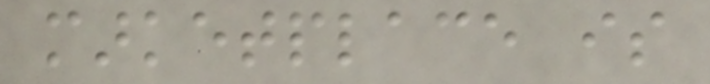marketplace is
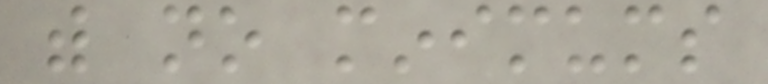with no minimums
